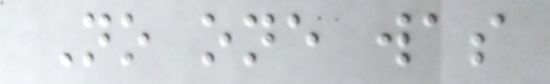No one was
